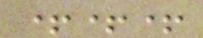+++
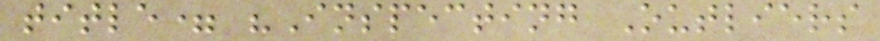title= "Inspecting Outliers
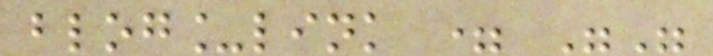blog_link = ""
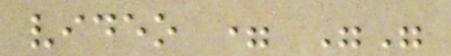video = ""
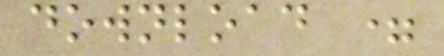download =
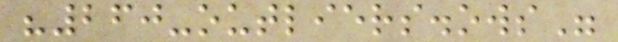"260-outliers.ows"
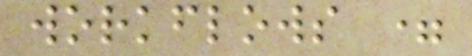workflows =
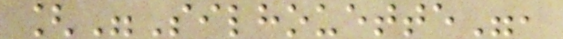["Silhouette",
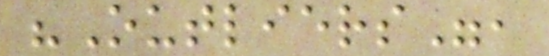"Outliers",
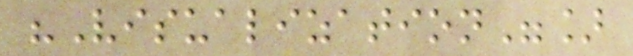"Visualization"]
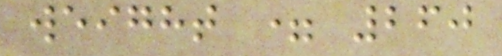weight = 260
